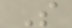S
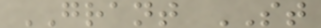GRANT ST
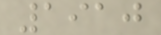1910
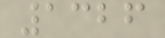1326
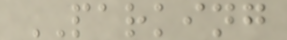PARKING
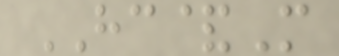HC&M
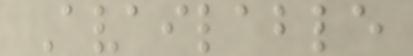Available
